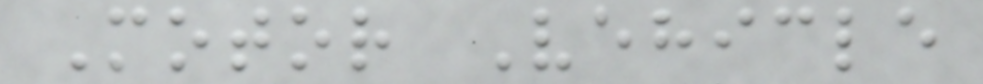Motor Vehicle
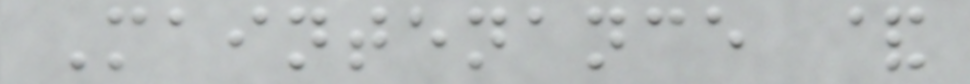Maintenance &
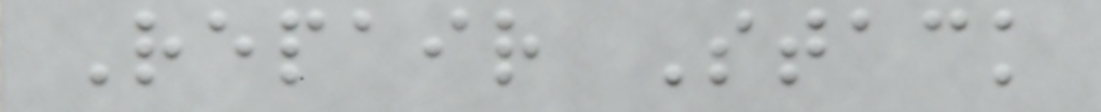Repair Stack
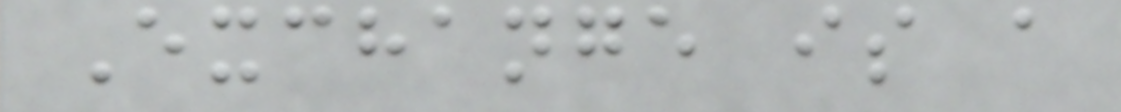Exchange is a
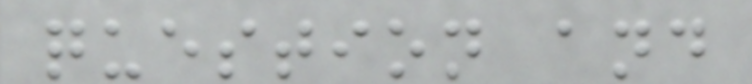question and
